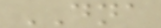DNA
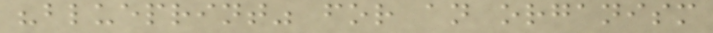"blueprint" for an organism
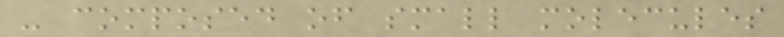- composed of small molecules
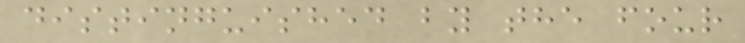distinguished by the four
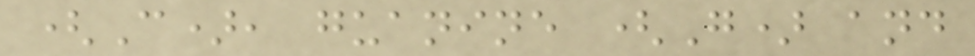(C), guanine (G) and
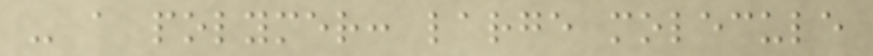- a polymer: large molecule
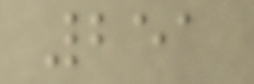251
